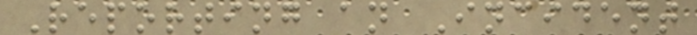Reporting an Incident
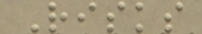Risks
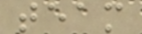team
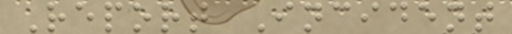Report Incident
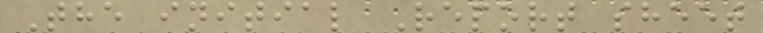The initial Report sheet
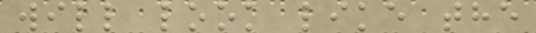will look like the
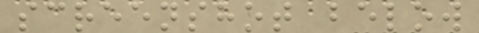screenshot below
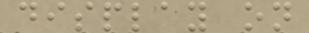display on
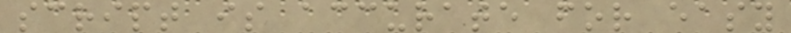script is accurate for easy
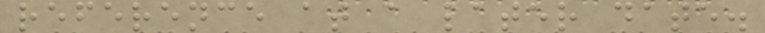reference at a later date.
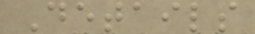Details
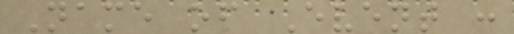Name of Event :
